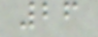26
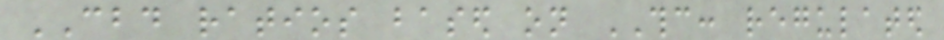CBD ratios based on THC: regulated
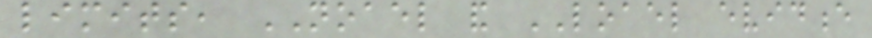limits, NOAEL and LOAEL evidence
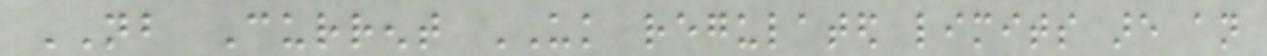NB Current UK regulated limits are an
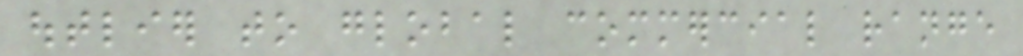outlier to global commercial range
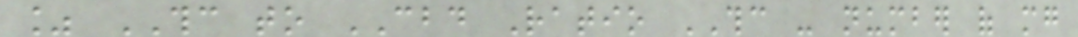% THC to CBD Ratio THC - number of mg
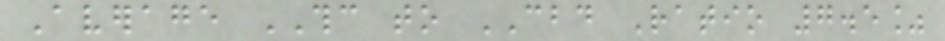Average THC to CBD Ratio 7.5%
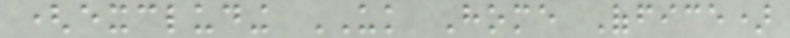(excluding UK Home Office)
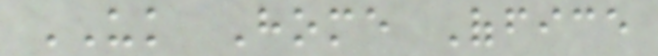UK Home Office
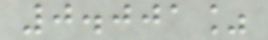0.001%
